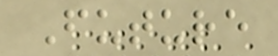Future
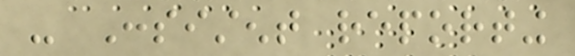- Consistent reporting
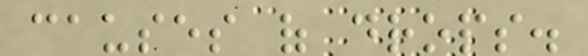causes of drops.
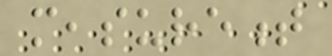measurement
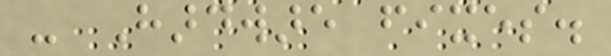- Hardware fixes.
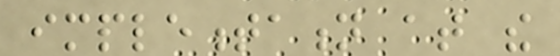implementation at the
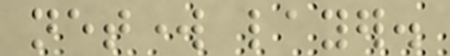network layer.
